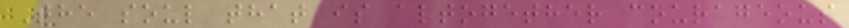The soul that is altogether courageous
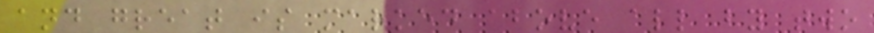and great is marked above all by two
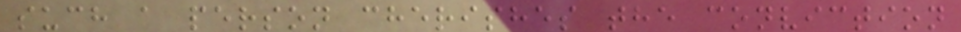such a person cherishes the conviction
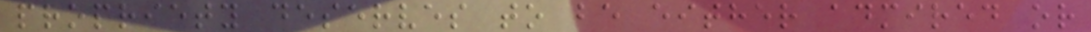propriety deserves to be either admired or
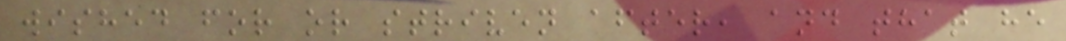wished for or striven after, and that he
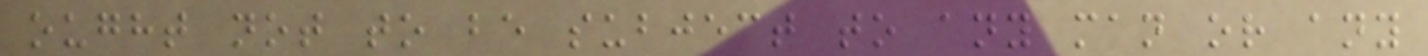ought not to be subject to any man or any
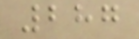287
